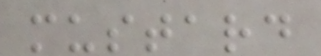mustard
